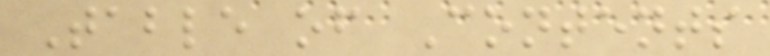Table of Contents
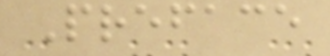Preface
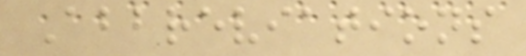Abbreviations
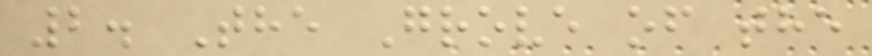2. The Grove of the
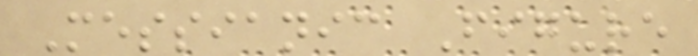Messianic Figure
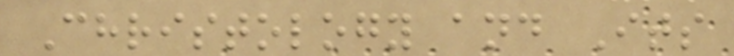Christology and Its
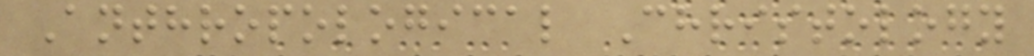Anthropological Christology
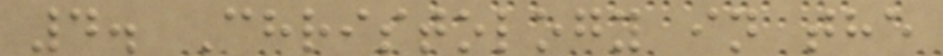4. Christology in the
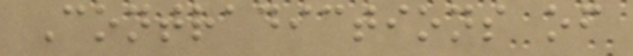Contradictions of
